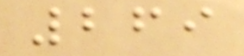269
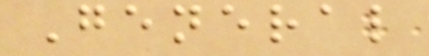General
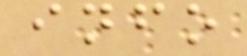info
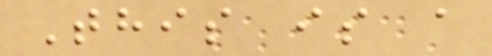This is a
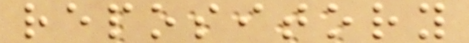repository
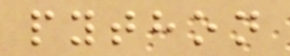python
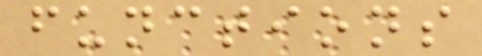functions
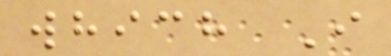which I
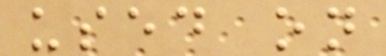used on
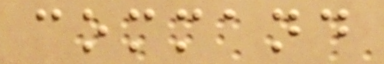command
